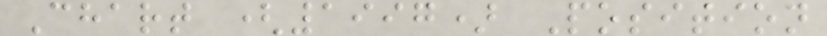Chart (1997) Position
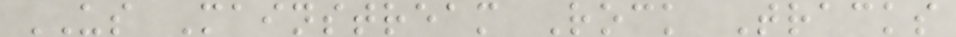US Mainstream Rock Tracks
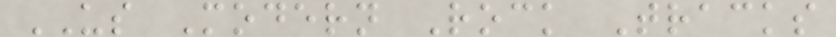US Modern Rock Tracks
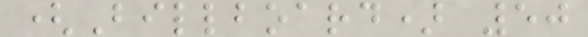(Billboard) 50
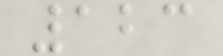123
